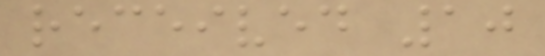received 10
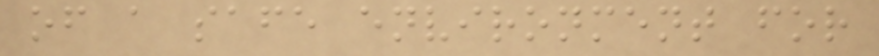of a safe environment for
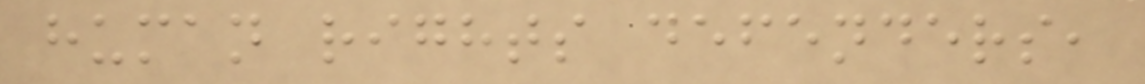human rights defenders,
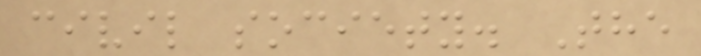civil society. The
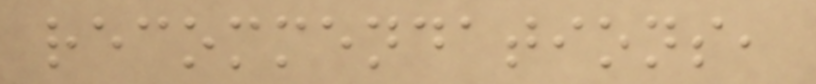recommendations,
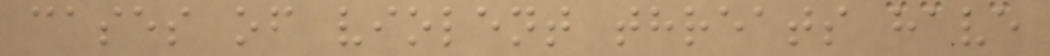cases of violent threats have
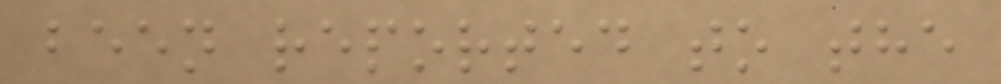been reported to the
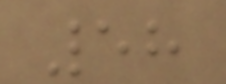58
